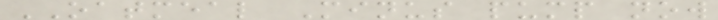OATMEAL Minus pump now
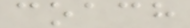coach
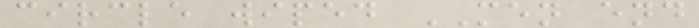circle wiped MEN end
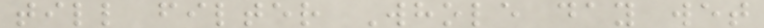till filter Whole day wet
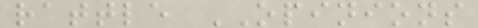rattle OPINIONS
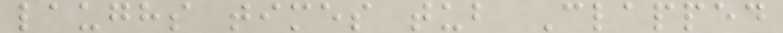laughs times tub Clapped
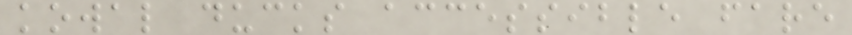kowal ducks accessible fare
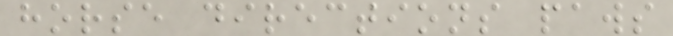horse directions paws
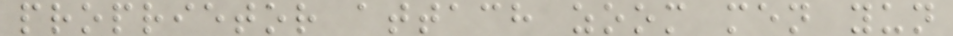proprietor attach zoom men yun
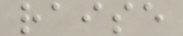raise
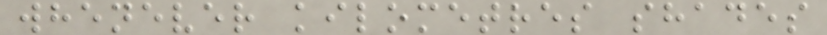whenever kilometres shades
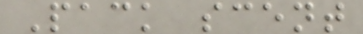Pack scent
